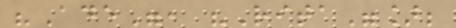"Ade", "Rita"];
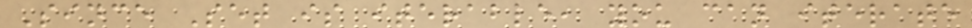Since Set is iterable, you can iterate
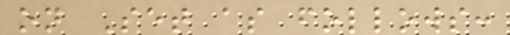on Set as follows:
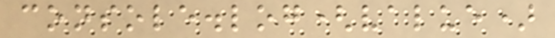console.log(value)
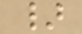}
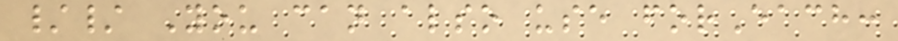// You can also use forEach:
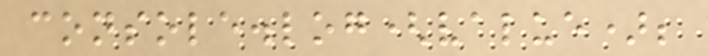console.log(value);
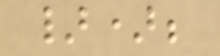});
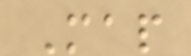Map
